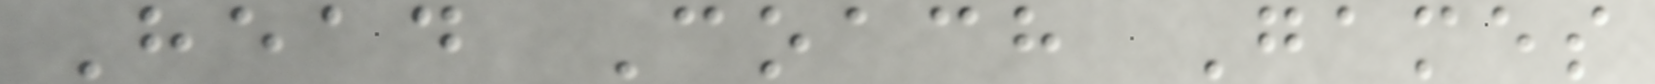Head Coach Games
